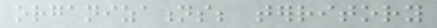organizations; territory
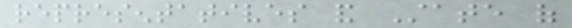representatives and State of
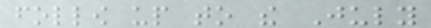follow up to the July
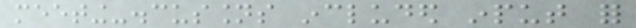meeting-discussions included input for
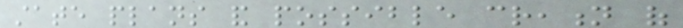state plans and possible creation of
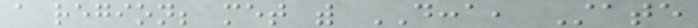a region; met with DCCA, State
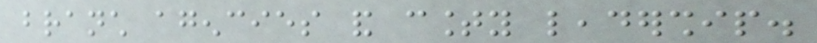branch agencies and county leadership.
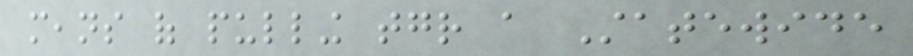means of pulling together a Statewide
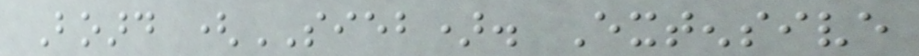Board (SIEB). Extensive
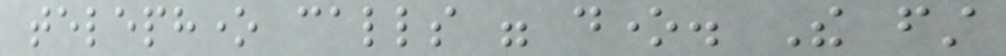telephone calls were done. The first
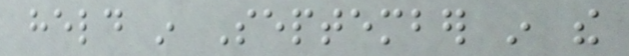held in September in the
